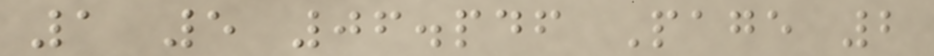1 5 06.pdf Page 2
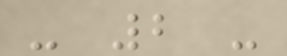- 2 -
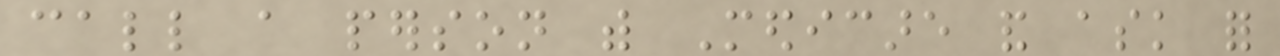call a person with Medicare and ask for
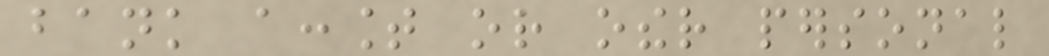bank account or other personal
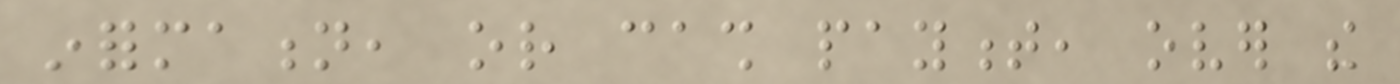information, or cash payment, over the
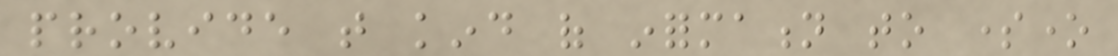provide that kind of information to someone
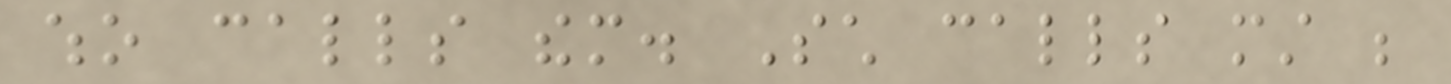who calls them. Such calls must be
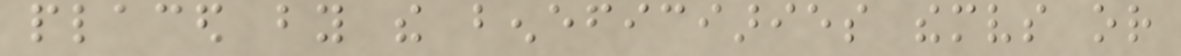placed by the beneficiaries themselves or
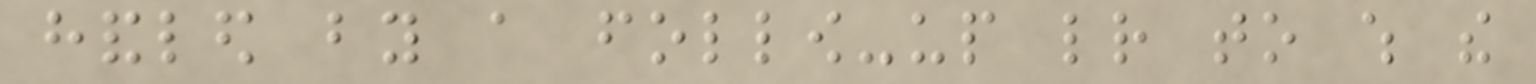handled by a follow-up letter to which the
